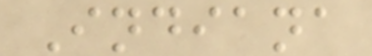Indiana
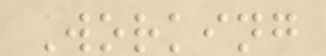Working
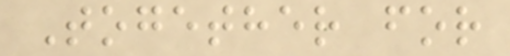Together for
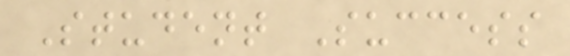Student Success
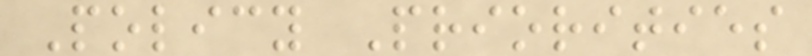Policy Priorities
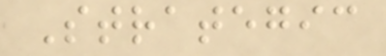Strategic
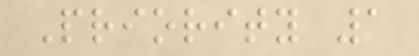Priority 1
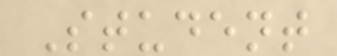Student
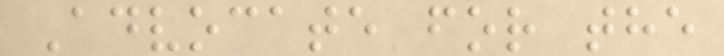Advocate for the
